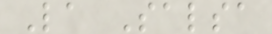La Salsa
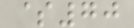$70
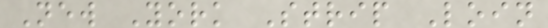New York Strip Loin
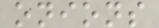onions
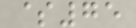$75
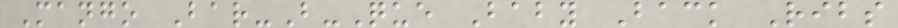Mango Bar-B-Que Baby Back Ribs
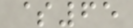$65
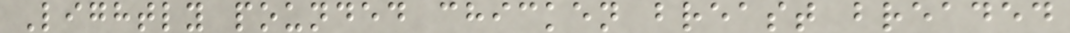Lightly pounded chicken breast breaded
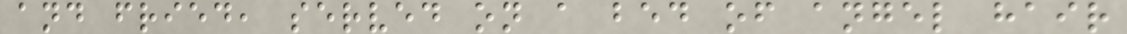and fried, served on a bed of angel hair
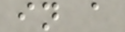in a
